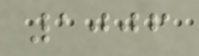1006
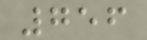756
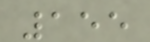155
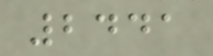2441
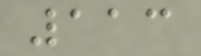113
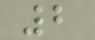2
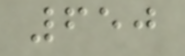650
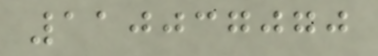110037070
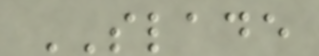SLADE
